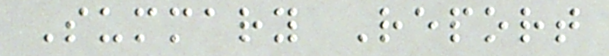Summary Report
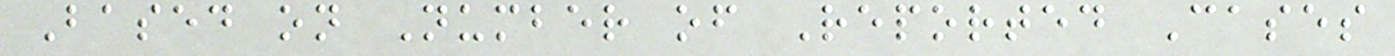Based on Number of Reported Cases
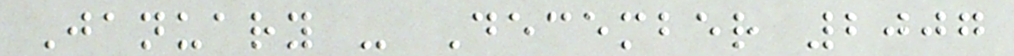January - December 2007
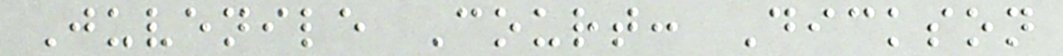Juvenile Court: Dickson
